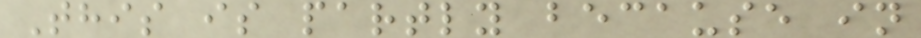This is partly because in
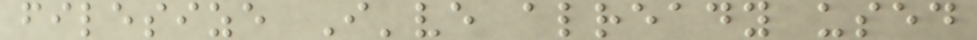filesize I've already used
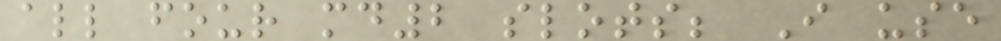all four md2 slots; I use
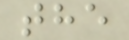the
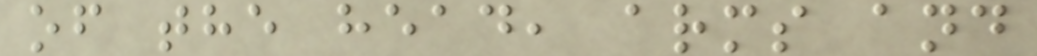of the head, arms and
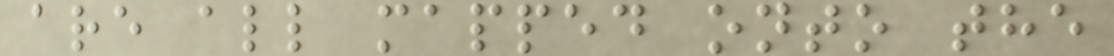are all mapped onto the
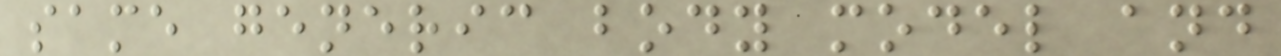same generic body model and
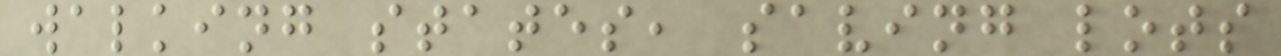walking states, saving lots
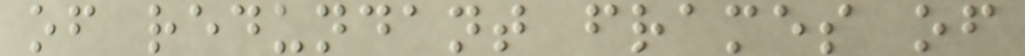of redundant frames of
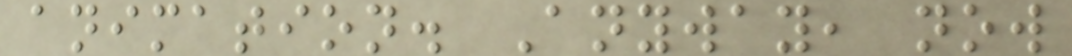animation. Anyway, now
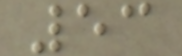53
